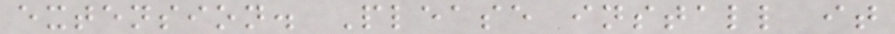extension. Please install it
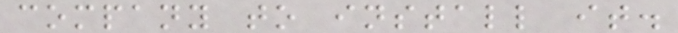company to install it.
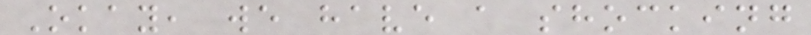Okay, we have a shocking
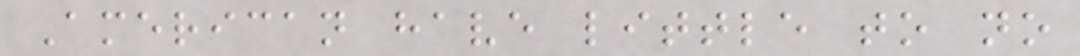American have little to no
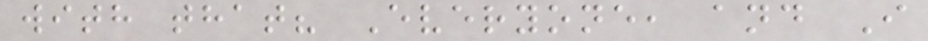with that? Everyone, and I
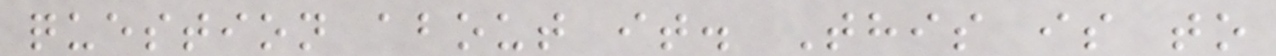question about it. This is to
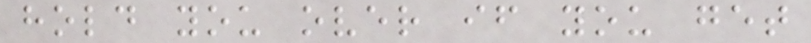hold you over if you get
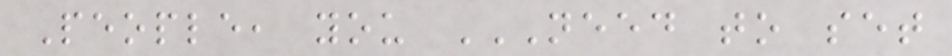People, you NEED TO SET
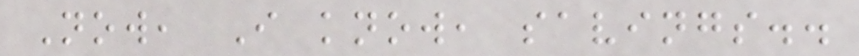Now, I know, savings..
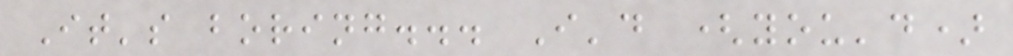It's boring... I'd (you'd)
